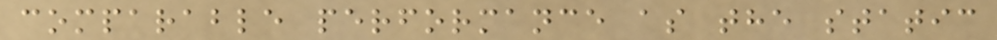comparable performance as the static
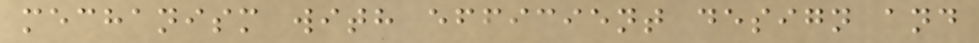mechanism with efficient design and
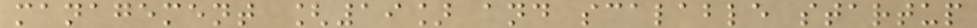management [19] and scalable startup
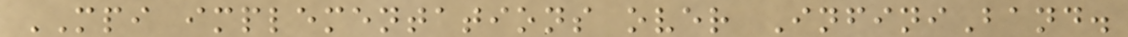MPI implementations over InfiniBand.
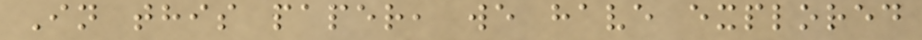In this paper, we have explored
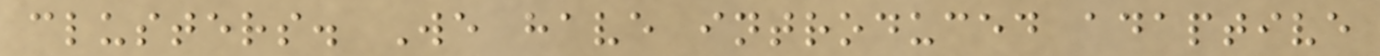clusters. We have introduced adaptive
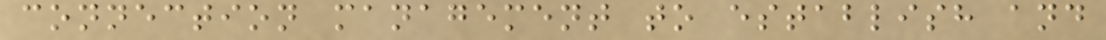connection management to establish and
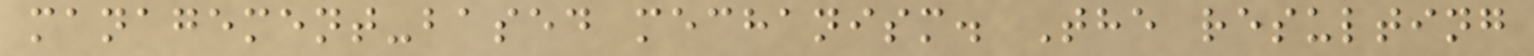management-based mechanism. The resulting
